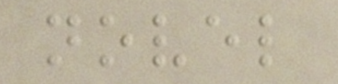novel
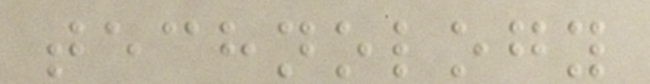technology
